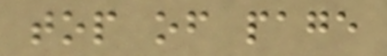top of page
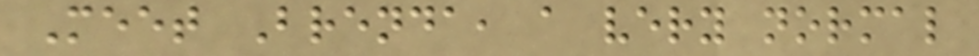Meet Brenda, a very normal
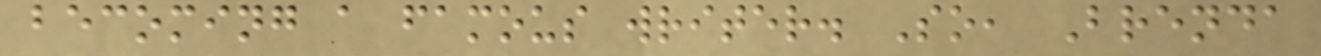becoming a famous writer. So, Brenda
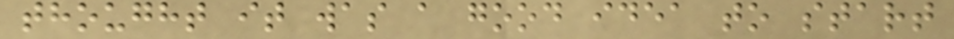thought it was a good idea to start
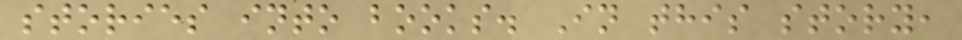stories into books. In this story,
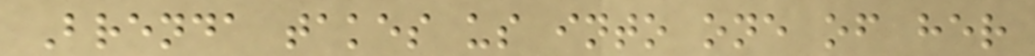Brenda takes us into one of her
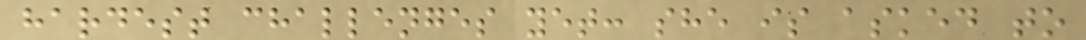hardest challenges yet: she is asked to
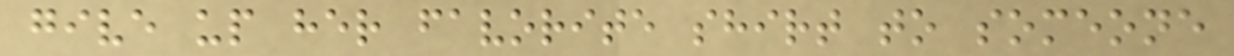give up her favorite shirt to someone
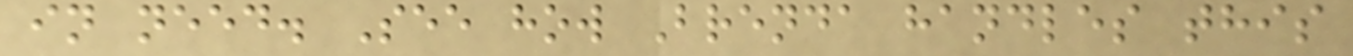in need. See how Brenda handles this
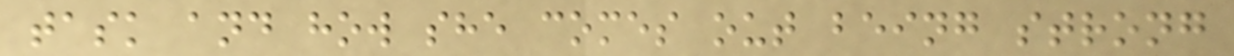task and how she comes out being strong
